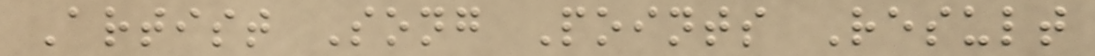Artist Song Points Result
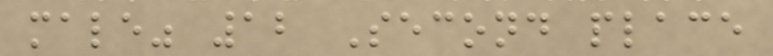male" 12 Second place
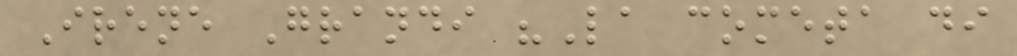Irene Grandi "La cometa di
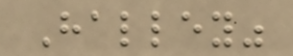Halley"
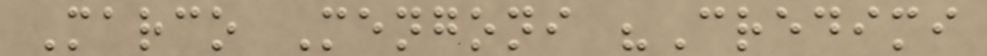Marco Mengoni "Credimi
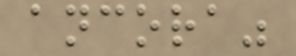ancora"
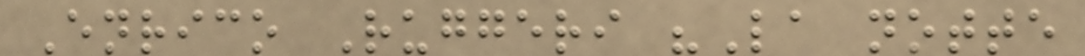Enrico Ruggeri "La notte
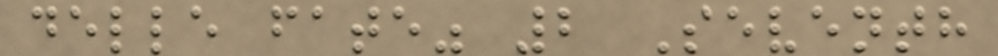delle fate" 2 Seventh
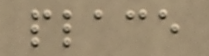place
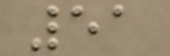51
